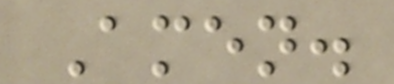Amen.
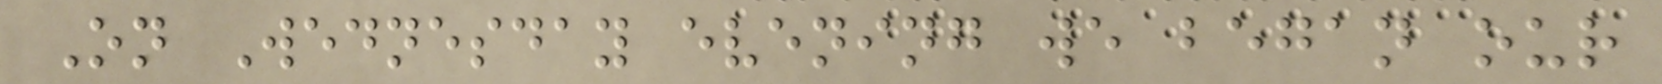On Wednesday evening we began our
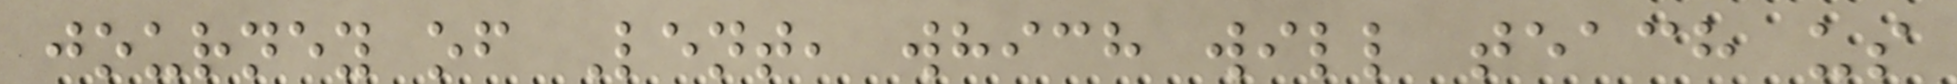journey of Lent, which will teach us
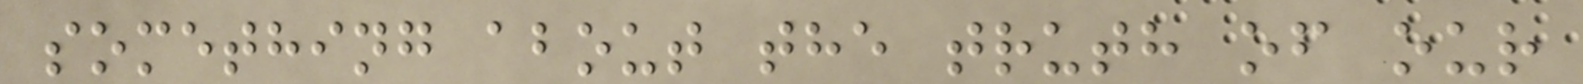something about the truth of our
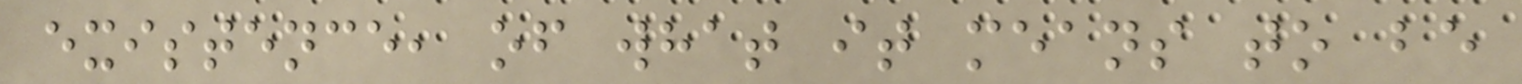existence, of what it means to be
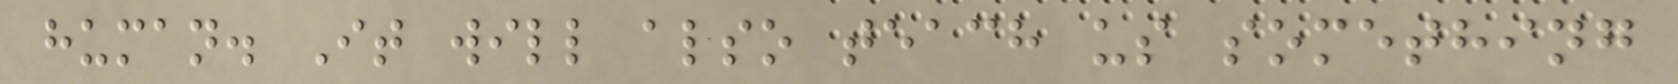human. It will also teach us something
